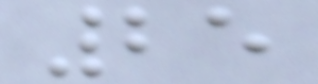25
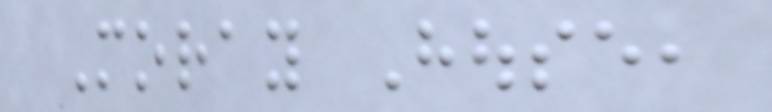Moray House,
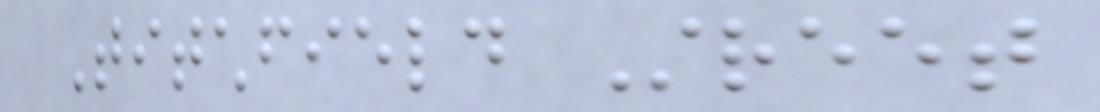Titchfield Street
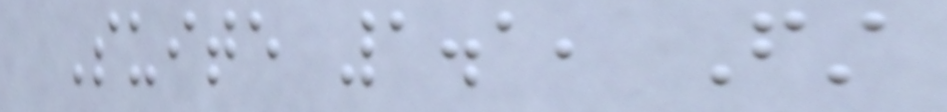Suite 1.1, First
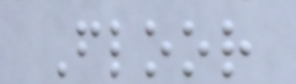Floor
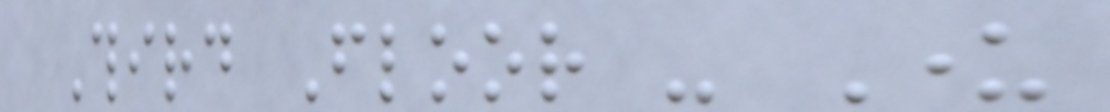Third Floor - Under
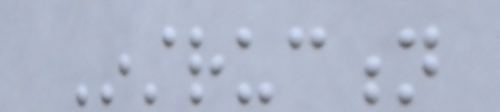Instruction
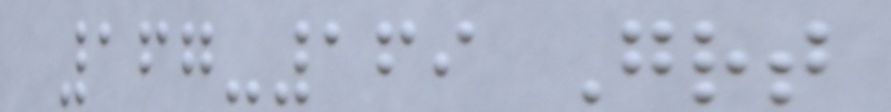167-169 Great
